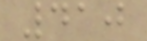410
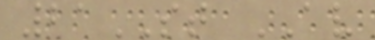21ST AV
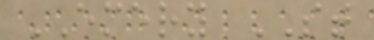EMERY ST
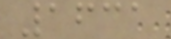1631
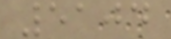5104
